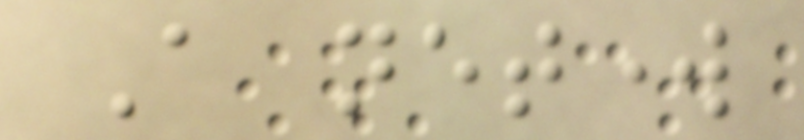A network
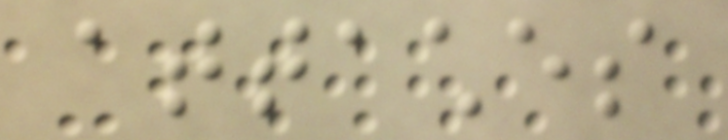attaches
